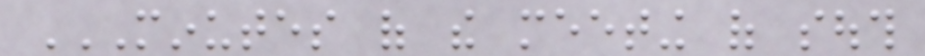MINUTES OF THE MEETING OF SOUTH
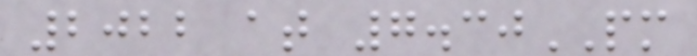2022 at 7.30PM
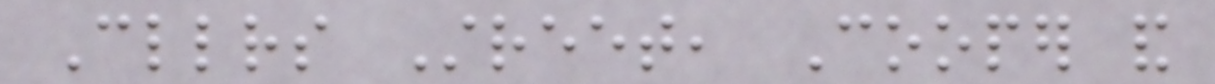Cllrs Street, Cooper and
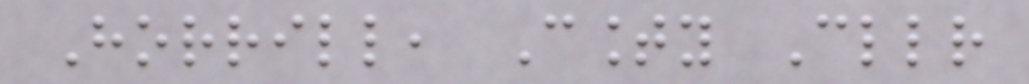Horrill, County Cllr
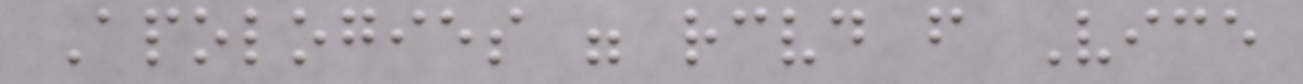Apologies were received from Vice
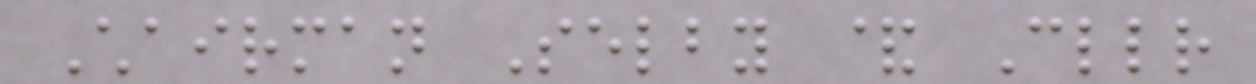Chairman Selby & Cllr
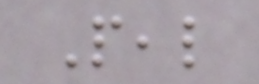Peal
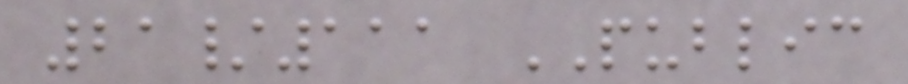21/111 PUBLIC
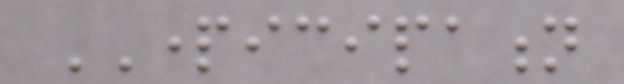PARTICIPATION
